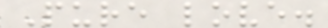Pure love.
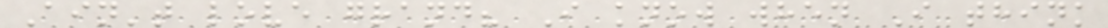Ain't love grand? I know when I think
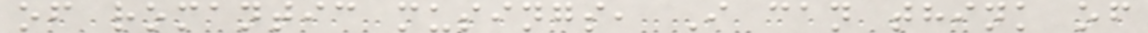of romantic musings, I can think of
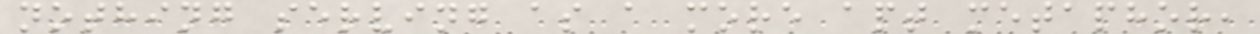nothing serving as a more apt metaphor,
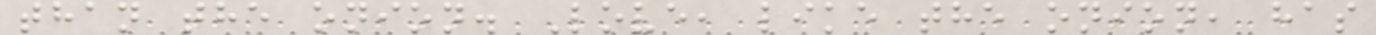than the onion. Love, like the onion, has
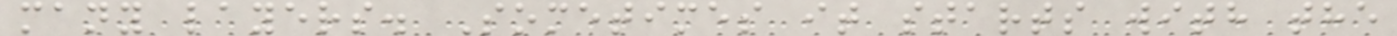many layers. Sometimes it starts with the
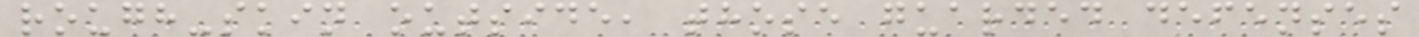rough-skin outside, those guarded defenses
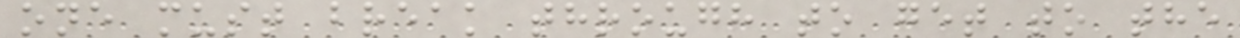one must break through to get to the
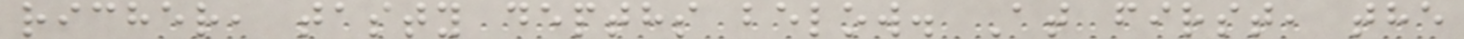richer, tasty depths below. At first, the
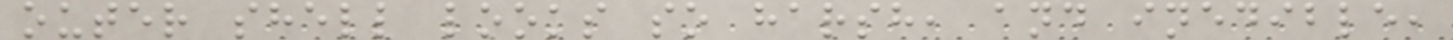outer shell looks so harsh, and inedible,
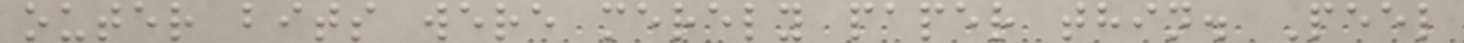outer bits were merely paper thin. Peel
